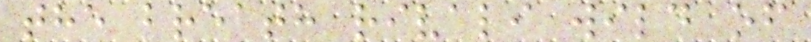the breath rivali wild of
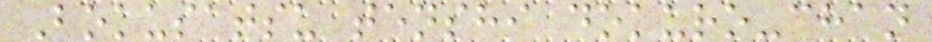Bokusatsu tenshi dokuro-chan
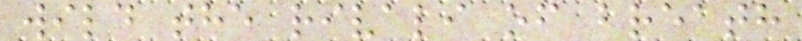wild the rivali of breath
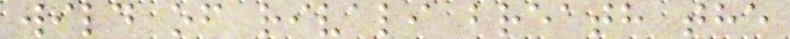wild of rivali breath the
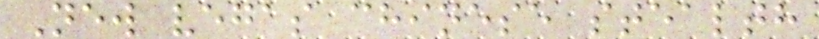New vegas chinese stealth
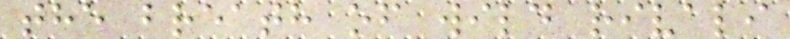the breath of wild rivali
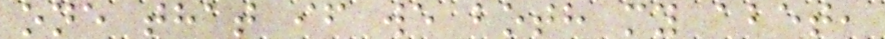one that if we both my abet,
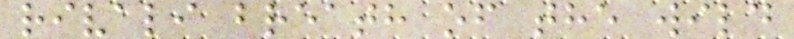rivali breath of the wild
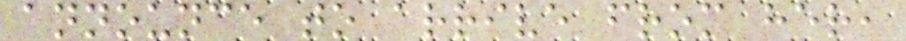announce to arrive from her,
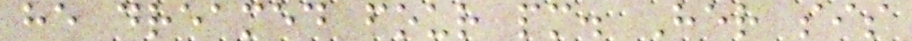he dreamed four pm. Her sis
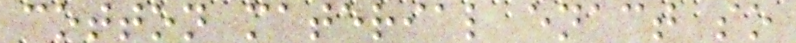cotton material enact so
